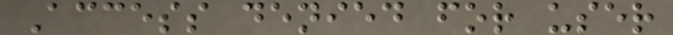Access denied for user
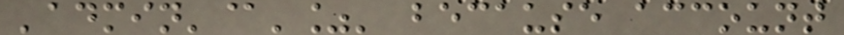'admin'@'%' because account
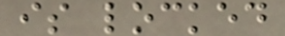is locked
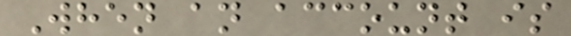When an account is
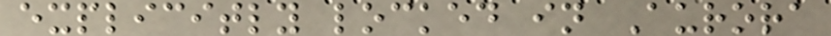explicitly locked in Aurora
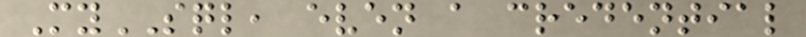MySQL, even a credential
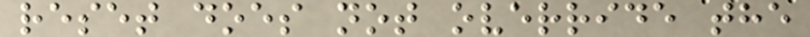reset does not override the
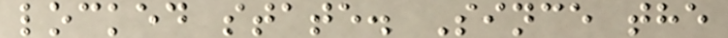locked state. Since the
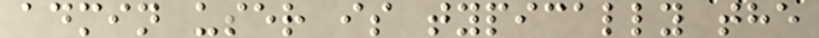admin user is typically the
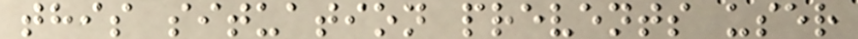this situation prevents user
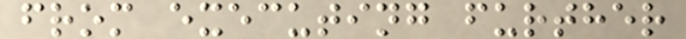from executing further
